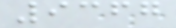9367
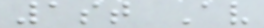1st Av
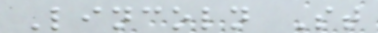Lincoln St
